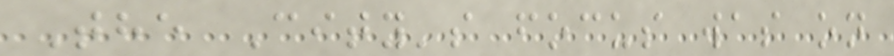The City's focus was on
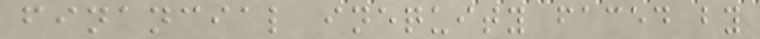financial inequity faced by
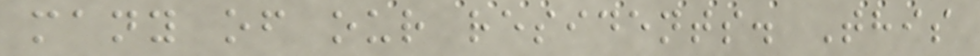many of our residents. This
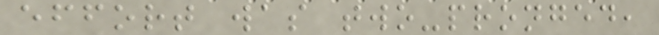effort was two-pronged,
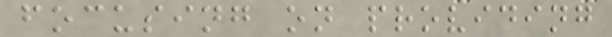focusing on providing
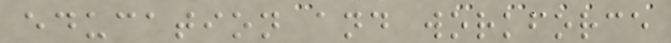education and workforce
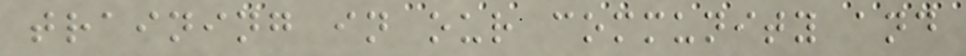training in our community and
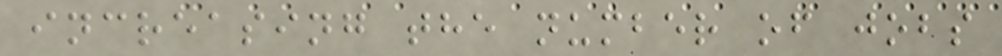increasing the number of jobs
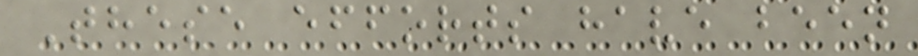These efforts have been
